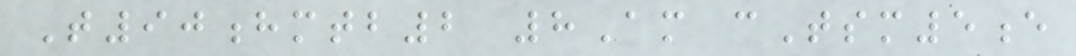T90hmtb2 8Am cTsm5e
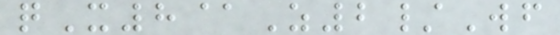qX8@Z2/Wf
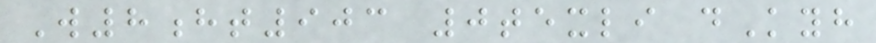W8ht903 0texli dKyh
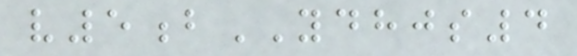v5bYDHJS4
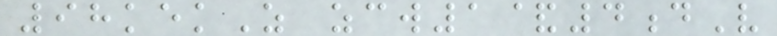98kekZ zcw1&4dV
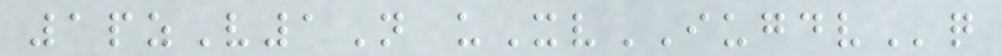1pzV1N uXvIUGDVq
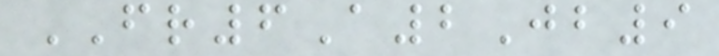FR6A2Jb9
